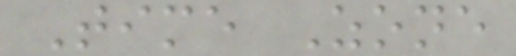Time Zone
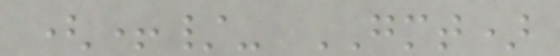(+/- GMT)
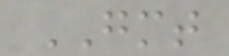GMT
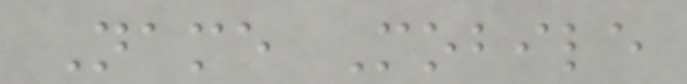Name Mobile
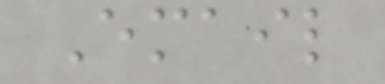Email
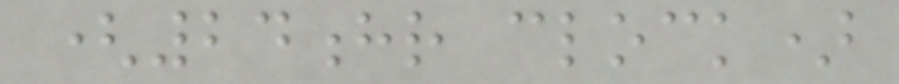(24hr clock)
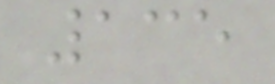135
